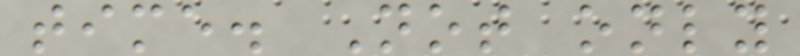time. Not only
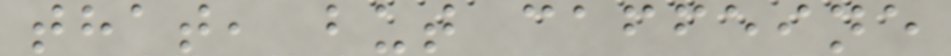that, but caffeine
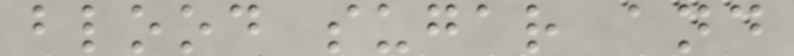blood sugar and
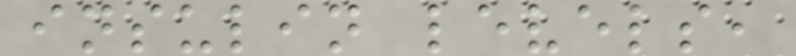insulin levels,
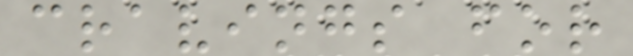cravings for
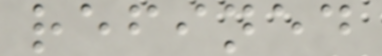refined
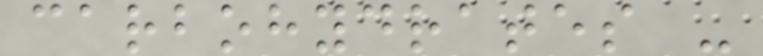carbohydrates -
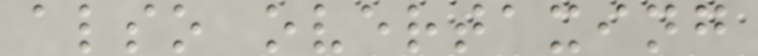also overtaxing
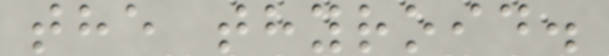the thyroid.
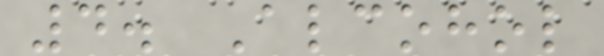4. Alcohol
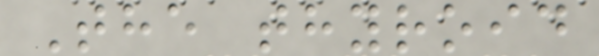The thyroid
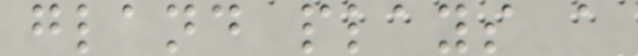gland plays a
